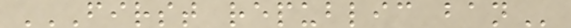FIRST REPUBLIC BAN
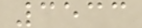3533
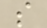s
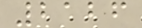2126
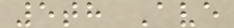5th Ave
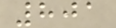801
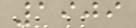1909
